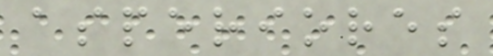asperiores
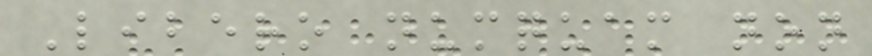Libero numquam non
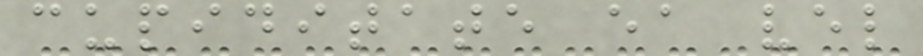cupiditate ea vel
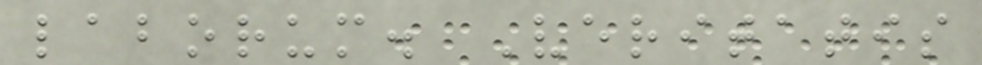laborum. Veritatis
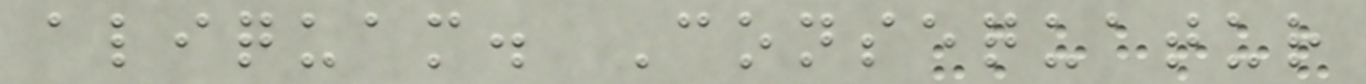aliquam. Consequatur
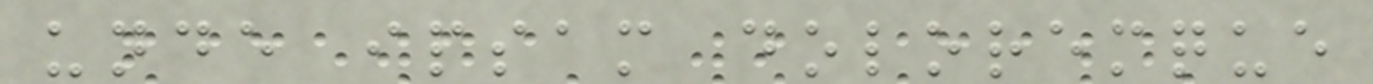unde ipsam doloremque
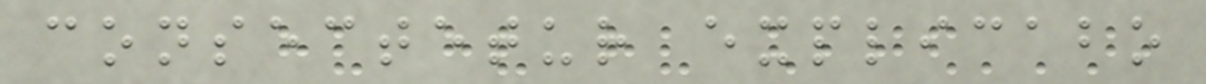consectetur explicabo
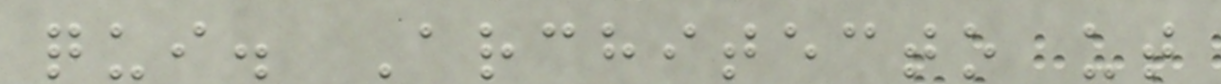qui. Architecto ut
